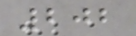202
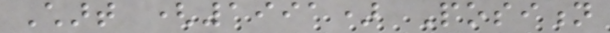Chart (1991) Position
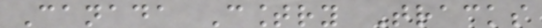Canada Country Tracks
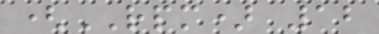(RPM) 12
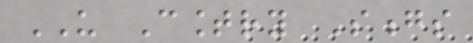US Country Songs
